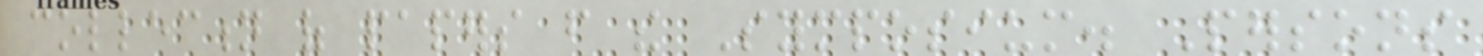collection of papers from the Symposium. Persons
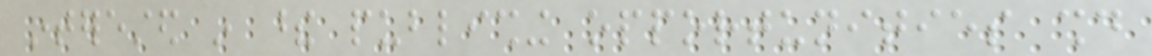interested in these publishing opportunities should
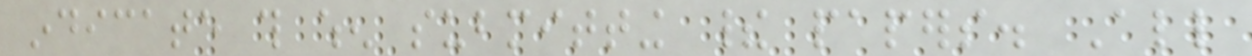indicate this when submitting their papers. All
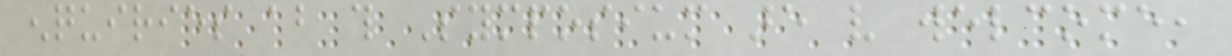enquiries about this Symposium are very welcome,
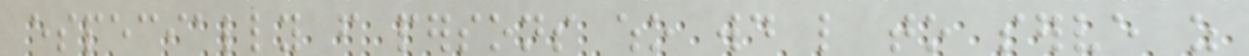especially from persons who would like to serve as
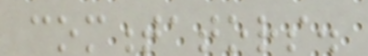commentators.
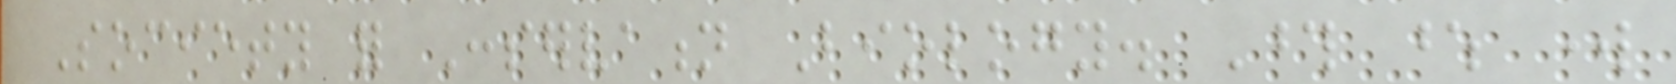Society for Conservation Biology. Those whose work
